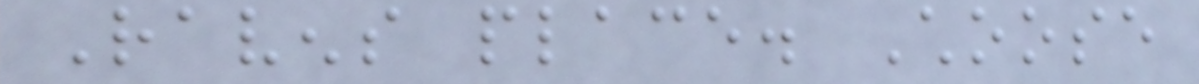Ravens place. Choose
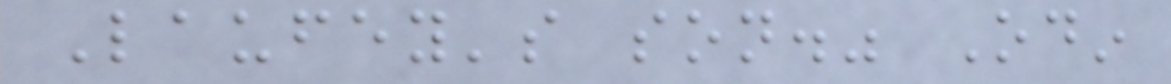Laufey's son." Odin
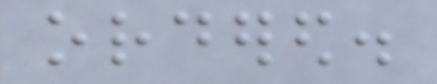ordered.
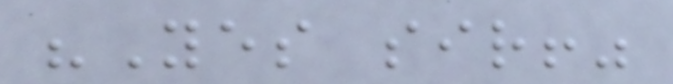"Yes sir!"
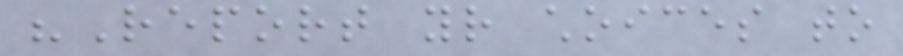"Report your choices to
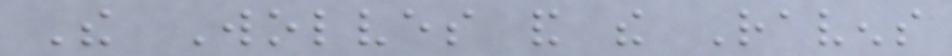The Wolves and the Ravens
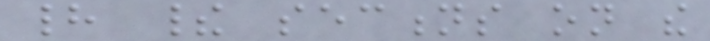had their sections on the
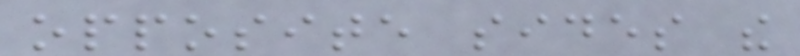opposite sides the
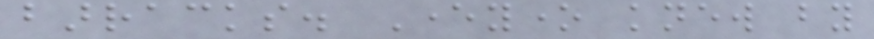barracks. Everyone knew by
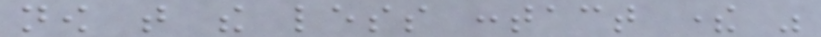now that the less contact there was
